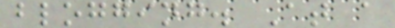blogging. At a
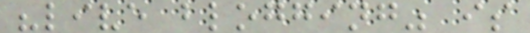"live blogging" is
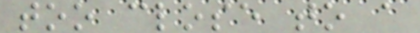too close to a
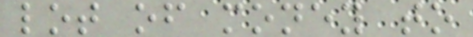lot of money to
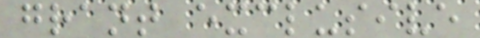grant exclusive
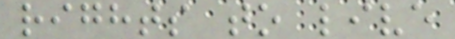rights to live
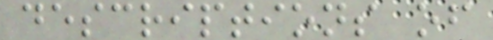descriptions of
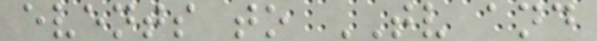events to TV and
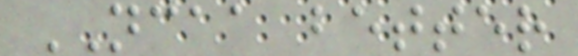NCAA better
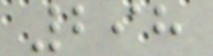298
